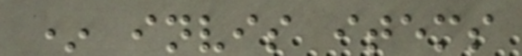* invis items
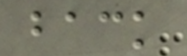back
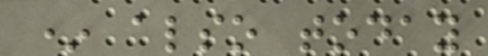* also today
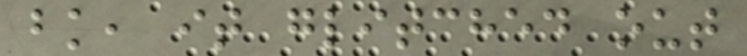bk, it glitched out
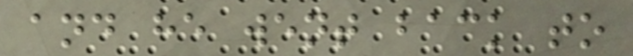and he went back to
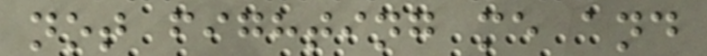not fighting me and
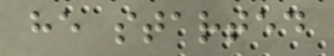he started
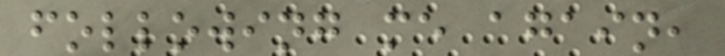following me again,
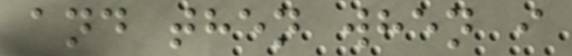and then when i
